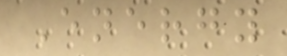Energy
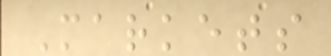Markets
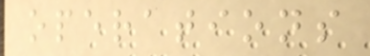operations
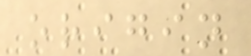origin
